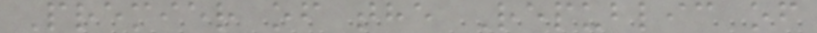Premier of the Republic of
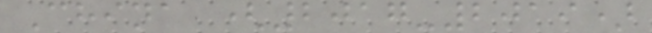China (2017-2019)
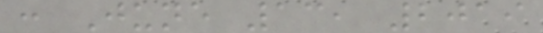: June 13, 2019
